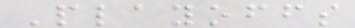Playoffs
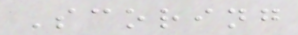Scoring
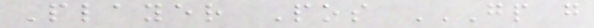Player Pos GP G
